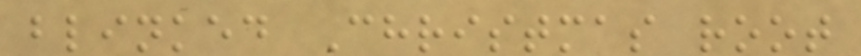blinked Christmas root
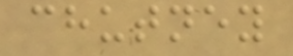chutney
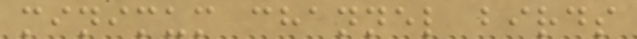minimum channel birds
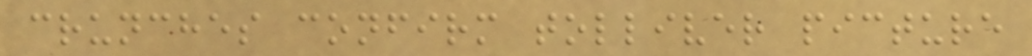crunches confirm tolliver picture
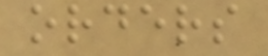orders
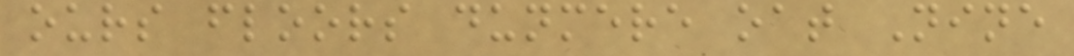ours floors dunmere oat Nine
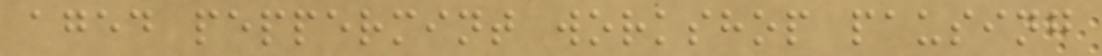aged peppermint workshop pausing
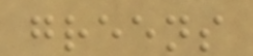greens
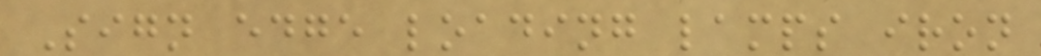Sign edge loading lamps iron
